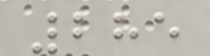285
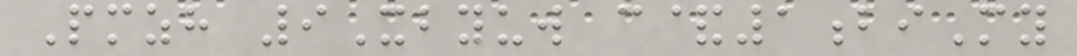Pmzh 9Xbyuw c&1biMy
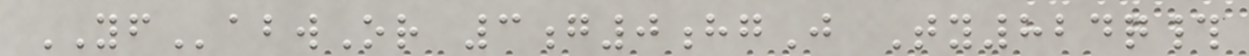YFabwOr 3g0hgJ Ty824q#
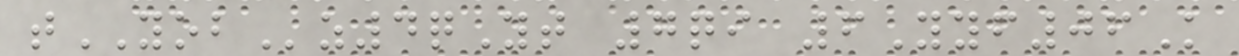tYOBz4qYt 7qi 6Yyf06K
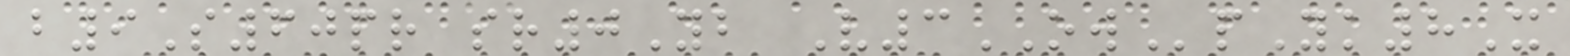b9S60pr sr0Yb V3OWpYk8X
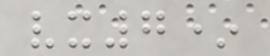vx7*
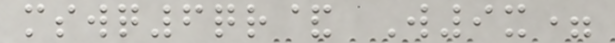mswq6qr& W9x=
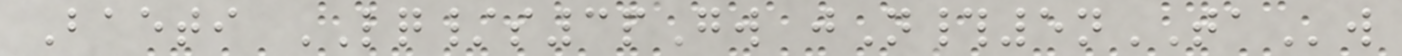Baeti LQ/s3pGw jN#5nTAw
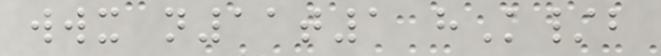wwx n11t1 hK/b
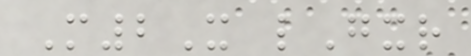M2X lGxr
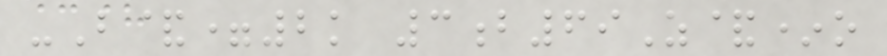-B&=2k 3b69Z&*o
